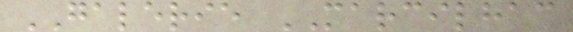GALERIE MARCILHAC
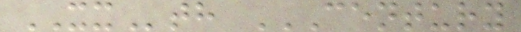XXth CENTURY
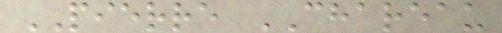PIERRE CHAREAU
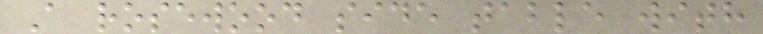A rosewood side table with
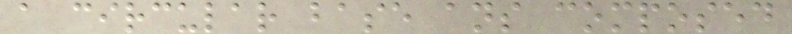a circular base ans composed
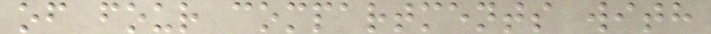of four compartments with
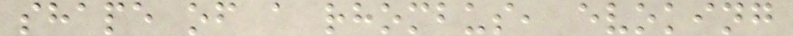shape of a rhombus, evoking
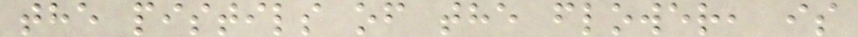the pistils of the flower, is
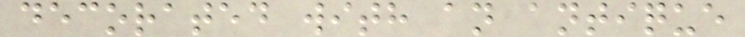decorated with an antique
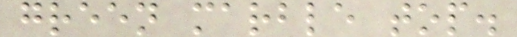green marble top.
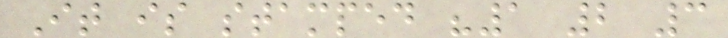It is stamped "1 2 3
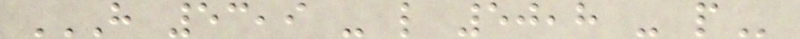H 53,9 - L 50,8 - P
